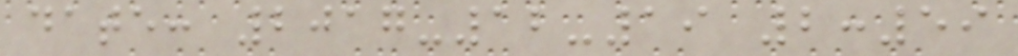date: 2017-12-19 2:59
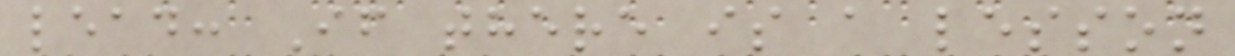lead: If there is a lesson
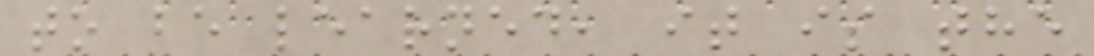to be learned, it is the
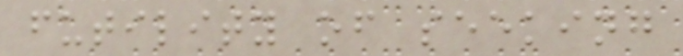futility of seeking
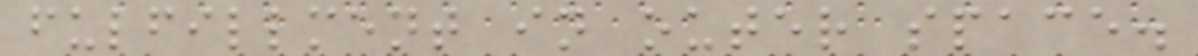fulfillment in outer space.
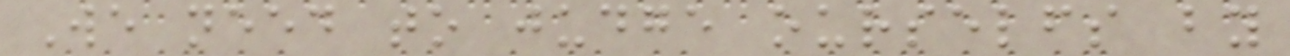We need to judge ourselfs by
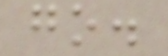go.
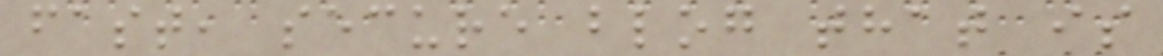fast, secure blog that is
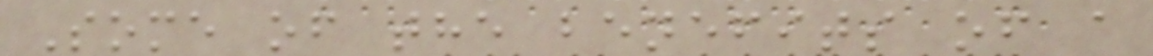Some of the benefits of a
